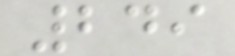249
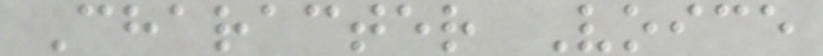Character Voice
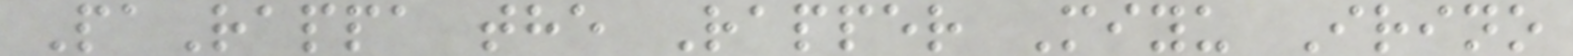PaRappa the Rapper Miyu Irino
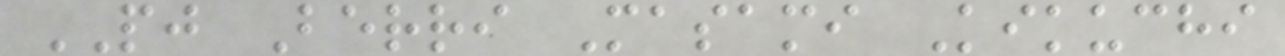PJ Berri Masami Kikuchi
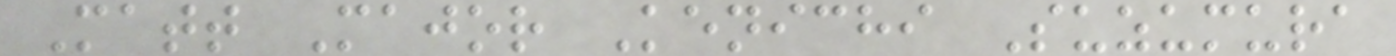Matt Major Kenichi Suzumura
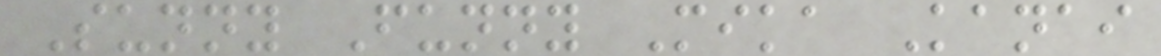Sunny Funny Mika Kanai
